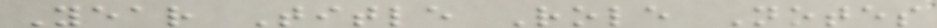Year Title Role Notes
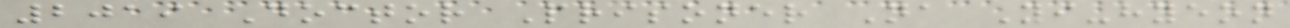2019 Doctor Prisoner Na Yi-hyeon
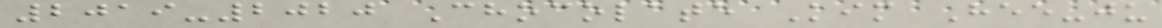2019-2020 Chocolate Kim Hee-ju
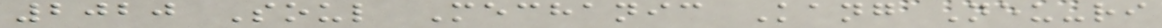2020 Soul Mechanic Kang Neu-ri
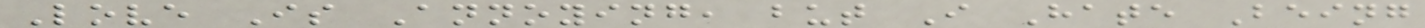Love Is Annoying, but I Hate Being
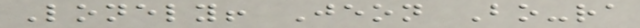Lonely! Jeon Bo-ra
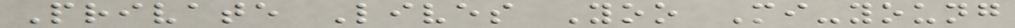Private Lives Yoo Mi-young
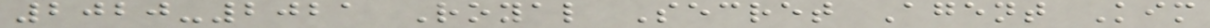2020-2021 Royal Secret Agent Kim
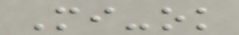Mi-ok
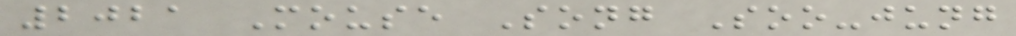2021 Mouse Song Soo-jung
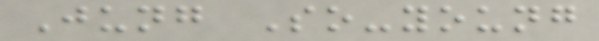Jung So-young
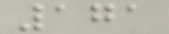171
